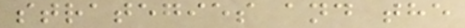strategies and the
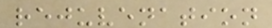rejuvenation
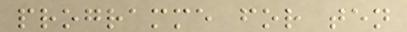programme for ten
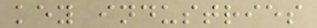key industries
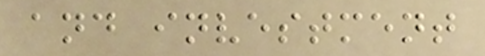and investment
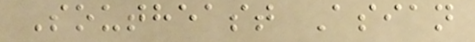Southeast Asian
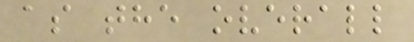as the overall
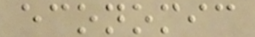economic
